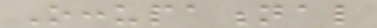Occupational
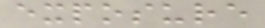exposure
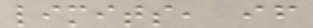limits, if
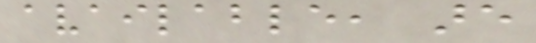available, are
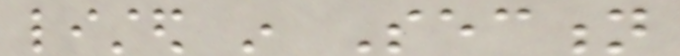listed in Section
